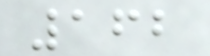162
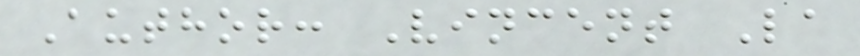Author: Vincent La
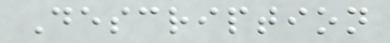Description
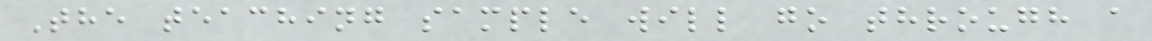The teaching sample will go through a
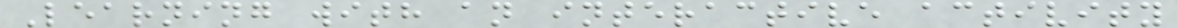Learning with an interactive activity
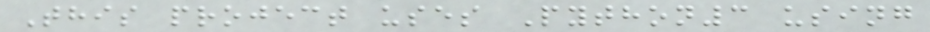This project uses Python3 using
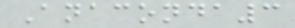Anaconda3
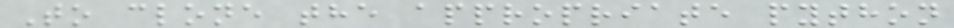To clone the appropriate python
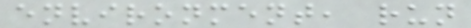environment, run
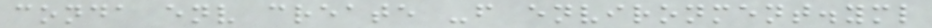conda env create -f environment.yml
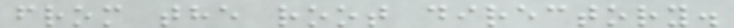from the root directory.
